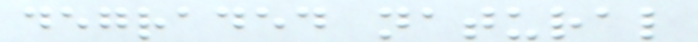degraded natural
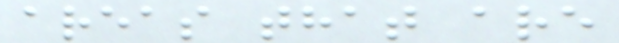areas that are
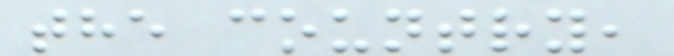the country,
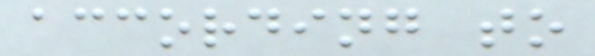according to
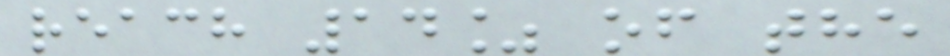reach 14% of the
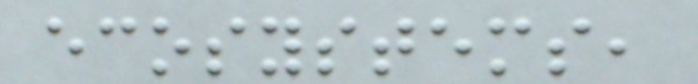ecosystems,
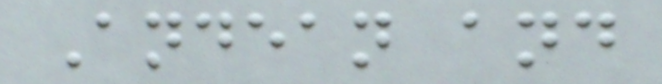Andean and
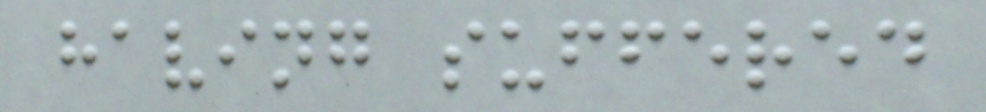having suffered
